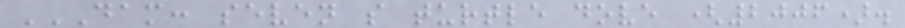DAM: SEVEN S TURTLE DOVE (2006).
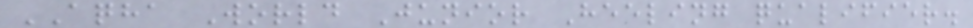AQHA World Junior Heeling qualifier.
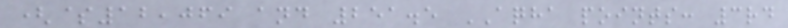($12,069 and 251.5 AQHA points: 3rd
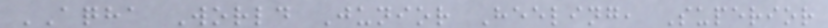AQHA World Junior Heeling, Superior
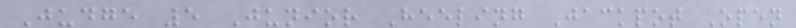Judge 5 Junior Heeling Jackpot Open
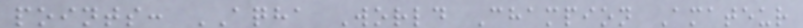points: AQHA World Champion Amateur
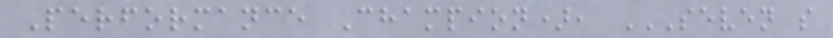Performance Champion), SEVEN S
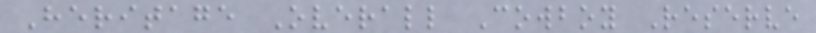Heritage Overall Cowboy Reserve
